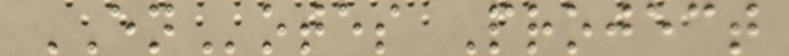ENotes Project
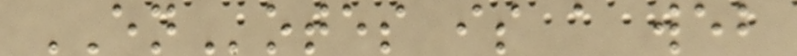ENotes is a web
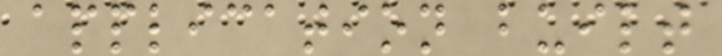application built
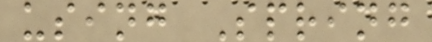using Spring
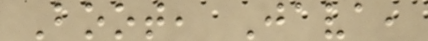Boot, Java,
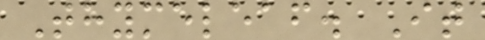Thymeleaf. It
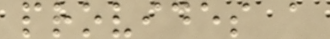provides a
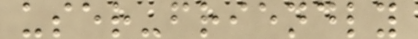user-friendly
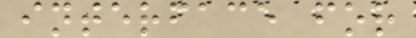interface for
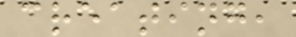creating,
